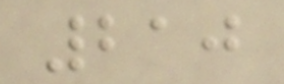210
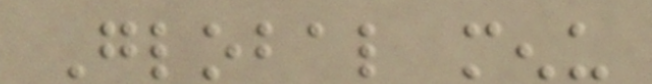Global menu
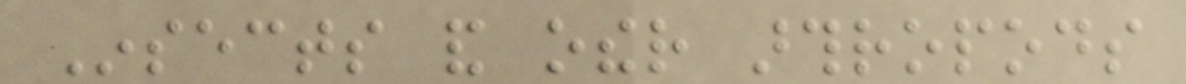Insects and other arthropods
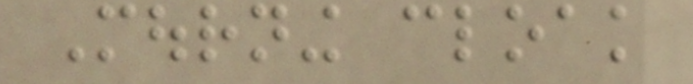Mourning cloak
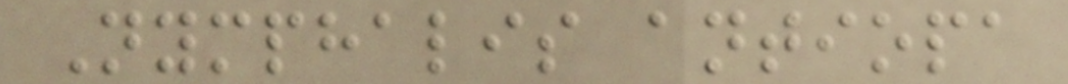Nymphalis antiopa
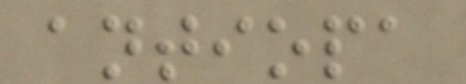antiopa
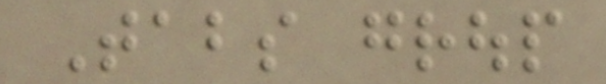Tabs group
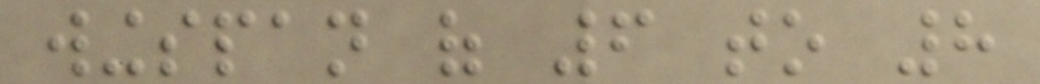wingspan of 6 to 8
